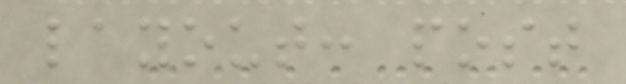layout: post
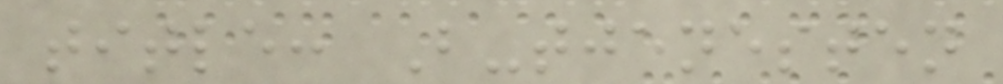title: B-tjenesten
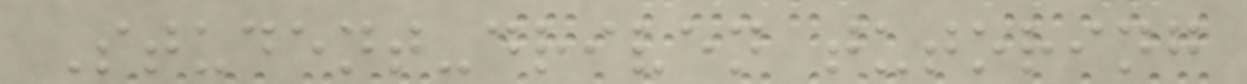Student-driven tutoring
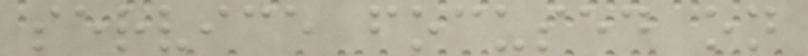service focused on
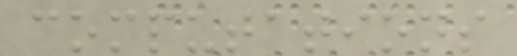computations
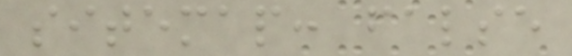sitemap: false
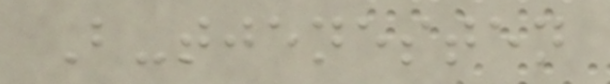B-tjenesten
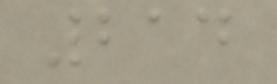214
